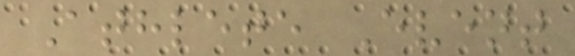Athlete Event
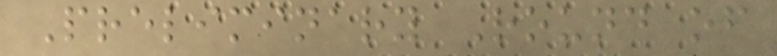Preliminary Round of
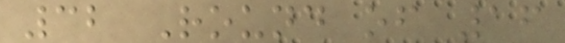32 Round of 16
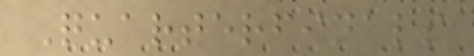Quarterfinals
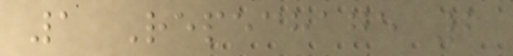1 Repechage 2
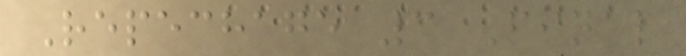Repechage 3 Final
